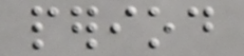period
